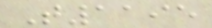T1195
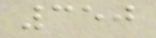350
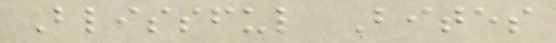Blissful Bites
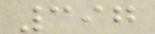397
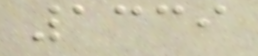1339
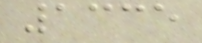1335
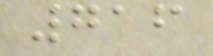716
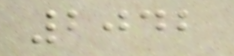2042
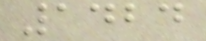1424
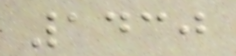1430
